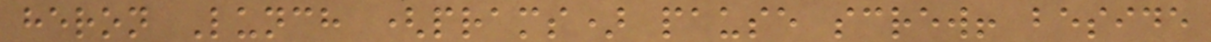heron Lunch (prams) pause screw! beside
